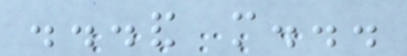...and more...
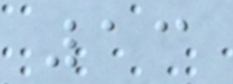13
